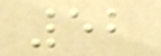52
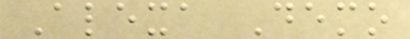Alexa Demo
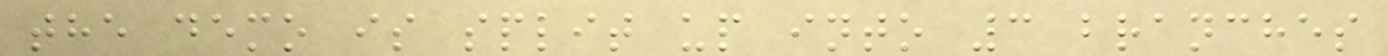the demo is split up into 3 branches
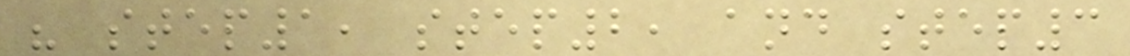" step1, step2, and step3
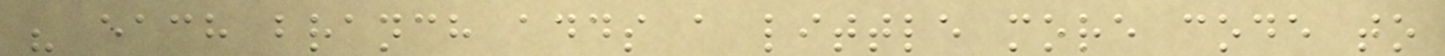" each branch adds a little more code to
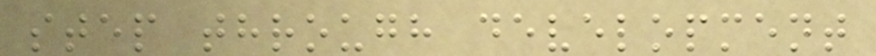step through development
